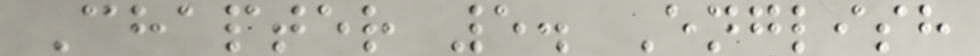Chapter 5. English
